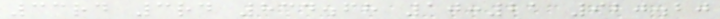33rd 3rd 834.68 10:21 920.20
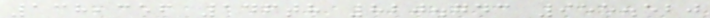138,356 146th 820.743 955.520
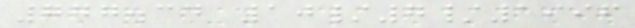777.34 10/7/1996
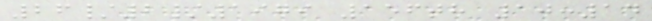26/2/1979 156th 10:14
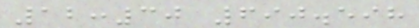12:30 690.598
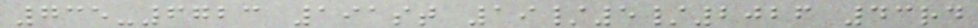735-6723 191st 19/5/2026 43rd
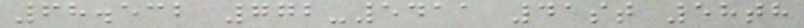68.532 772-5411 41st 58th
